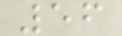56
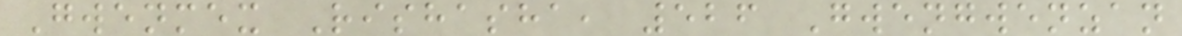Gwenmex Rishasha, 526 Gwengwenzan
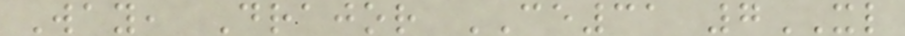Way, Drajor CE31 7XL
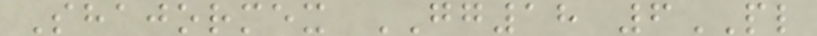Shajormex GG18 6PL
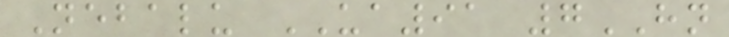Nebalu UA91 7HN
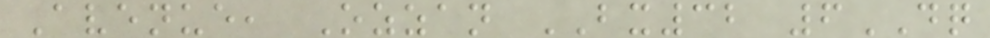Avenue, Ozzan BX32 6DQ
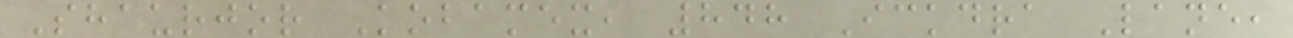Shaurjor Kobamex, 848 Ickdra Lane,
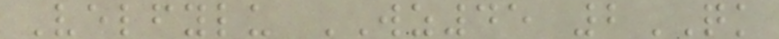Velfylu WZ45 2QK
